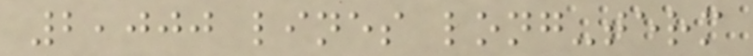2,000 lines long-term
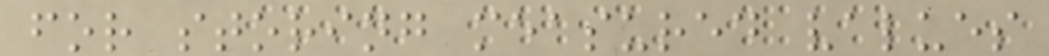for storing measured values
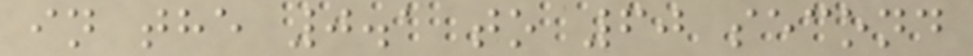in the 0.1 to 60 second
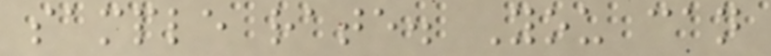sample rate. You can
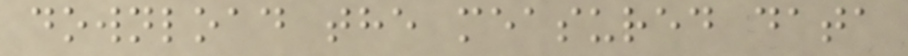download the measured data
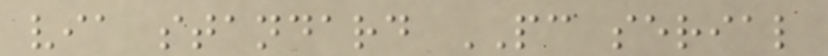via standard PC serial
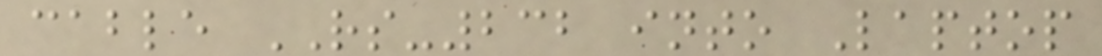cable RS-232 into Laptop
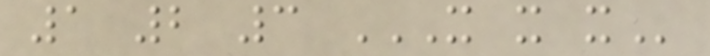1 2 3 X X X
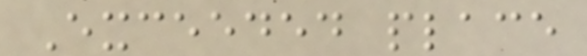Exceeded place
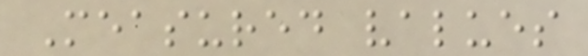Measured values
